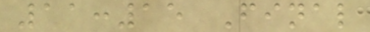11:15 Final
